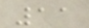11
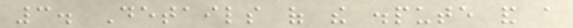3. Details of the dispute and a
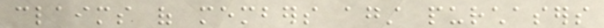claims of members against purchasers
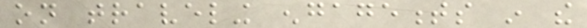on traveling engagements in the
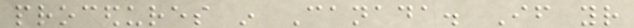procedures in Canada. If your
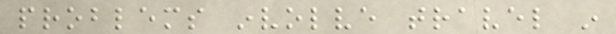problems involve travel in
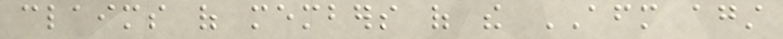claims of members of the AFM against
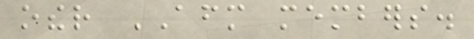other AFM members.
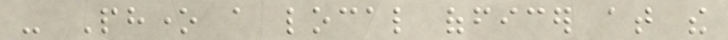- Phone a local officer at the
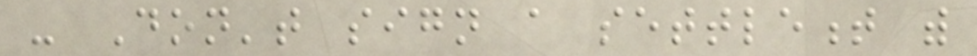- Don't sign a settlement with
